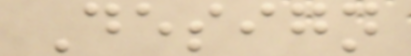Design
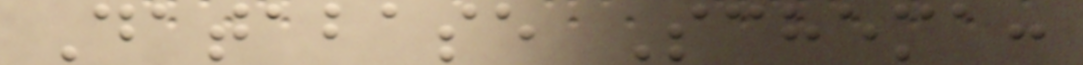Database Schema:
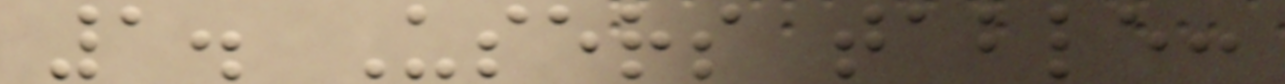1. Users table:
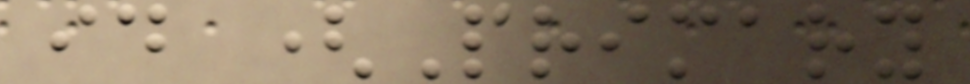id (Primary
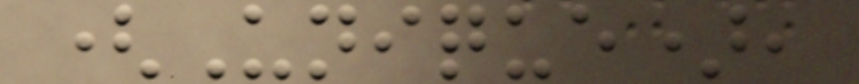(Unique),
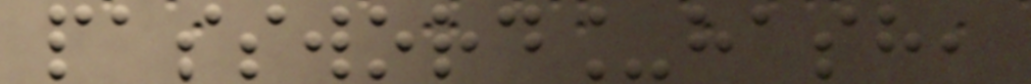password_hash,
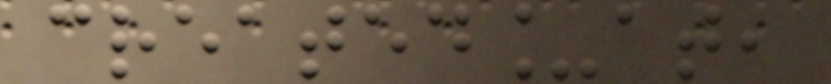created_at,
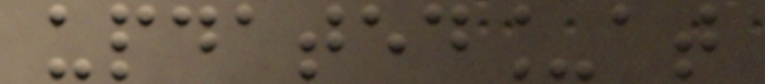updated_at
